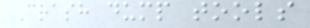Crash dump tools
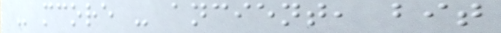- mcore - ancient, bit
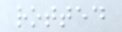rotted
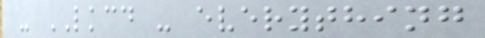- LKCD - everything
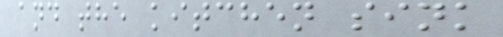and the kitchen sink
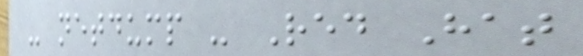- netdump - Red Hat
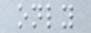only
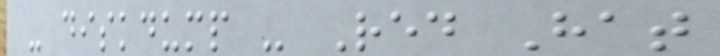- diskdump - Red Hat
